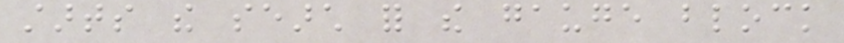starts the search for the gauge block
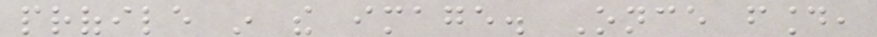profile in the image. Once found,
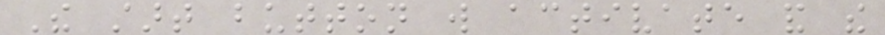The start button will activate and the
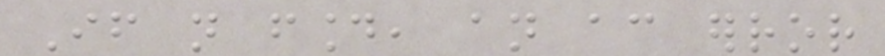If not found, an according error
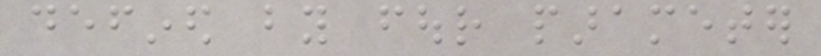defined by four parameter
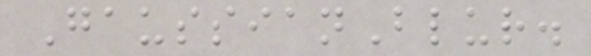GaussianBlur.
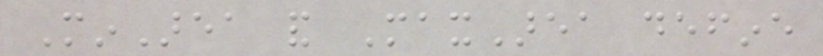MinArea and MaxArea define
